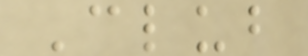Club
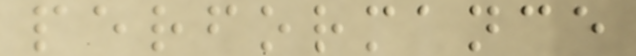performance
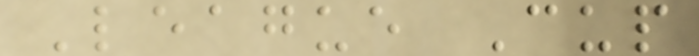League Cup
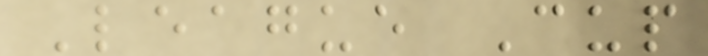League Cup
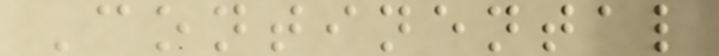Continental
